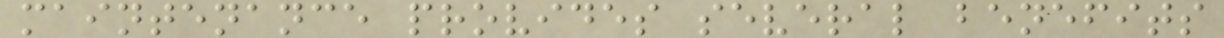maintenance provides several benefits
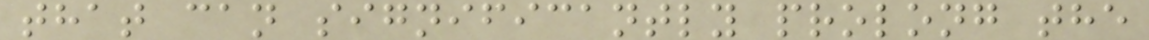that can significantly prolong the
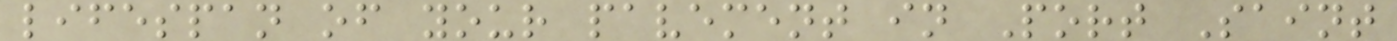lifespan of your pavement in Port Saint
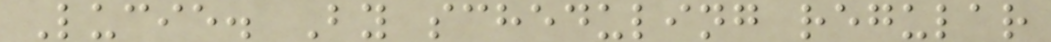Lucie. By scheduling regular
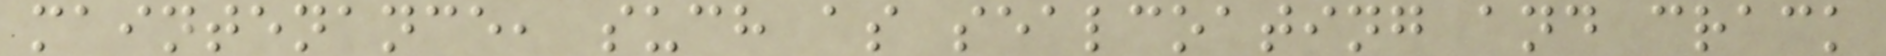maintenance, such as sealcoating and crack
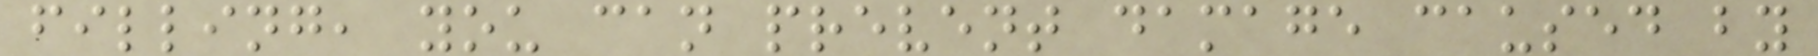filling, you can prevent damage caused by
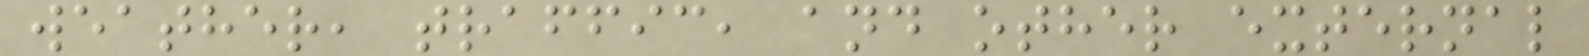weather, traffic, and other external
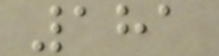181
